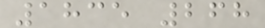1835 268
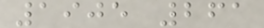1905 261
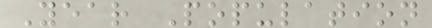Year Population
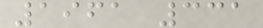1961 331
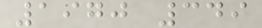1970 349
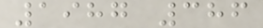1987 386
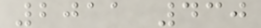2011 430
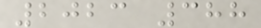2023 388
